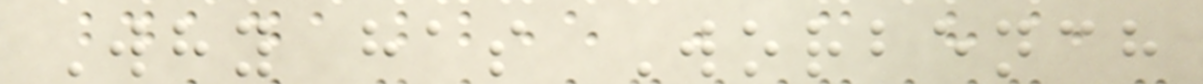Why has Worbench
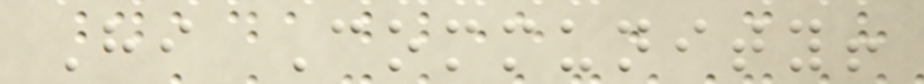Hi Community!
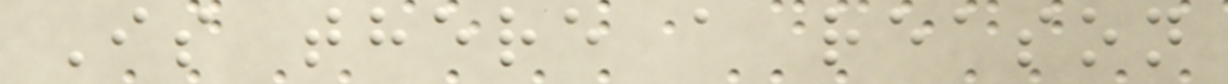Is there a reason
